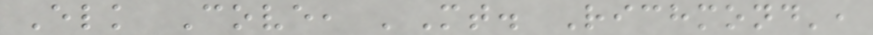Elk Cove, 'Mt. Richmond',
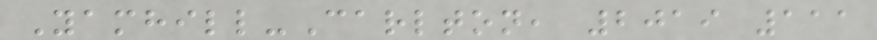Yamhill-Carlton, 2019 111
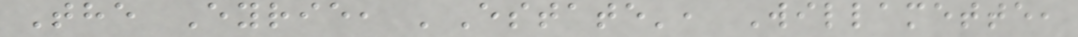The Eyrie, 'Estate', Willamette,
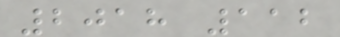2018 112
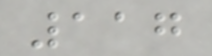117
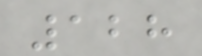128
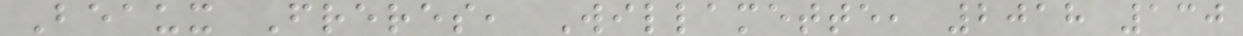Beaux Freres, Willamette, 2018 130
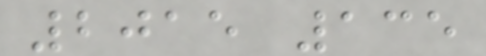2015 135
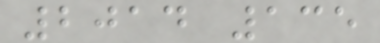2014 135
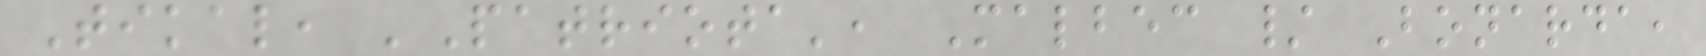Tikal, 'Patriota', Malbec / Bonarda,
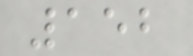152
